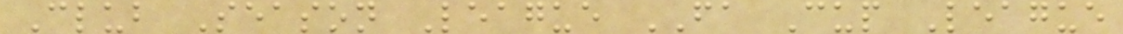Club Season League FA Cup League
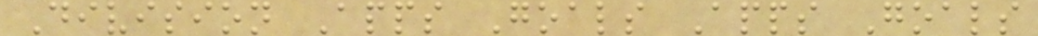Division Apps Goals Apps Goals
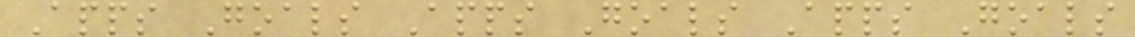Apps Goals Apps Goals Apps Goals
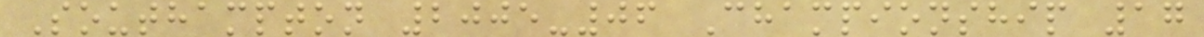Southampton 2005-06 Championship 17
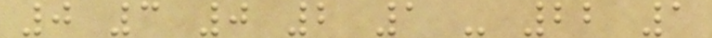0 3 0 2 1 - 22 1
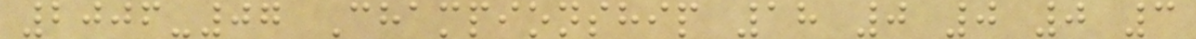2006-07 Championship 18 0 0 0 3
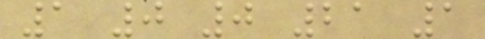1 0 0 21 1
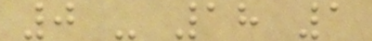0 - 18 1
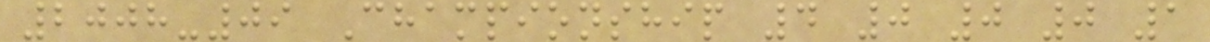2008-09 Championship 4 0 0 0 1
